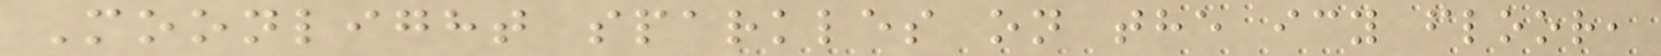Moonlight sparkles on the icy floor,
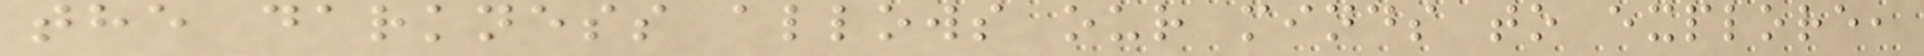the darkness allows our minds to explore,
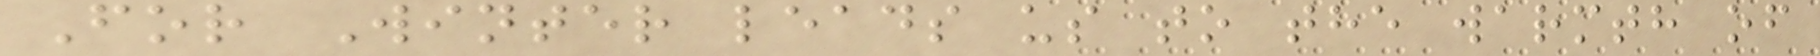For Winter leads us to the warmth of
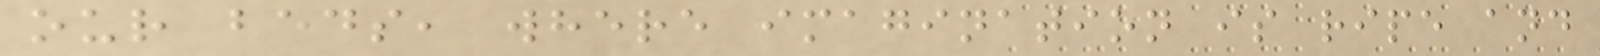our beds, where imagination is ripe and
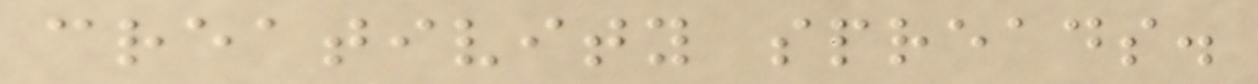creativity spreads.
